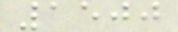1500
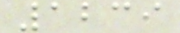1239
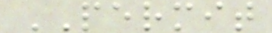PERMIT
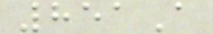851A
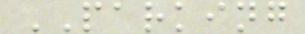PARKING
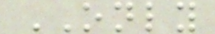ONLY
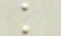k
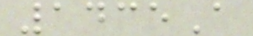1435A
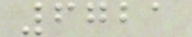6721
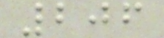206
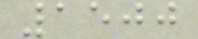1500
